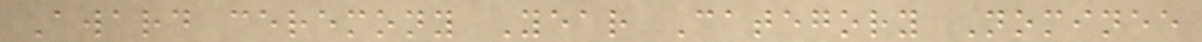Award ceremony Year Category Nominee
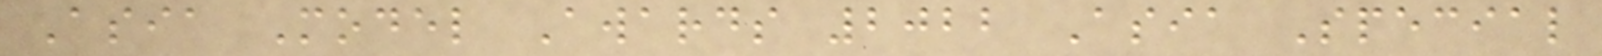Asia Model Awards 2022 Asia Special
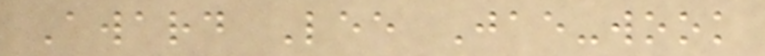Award Lee Jae-wook
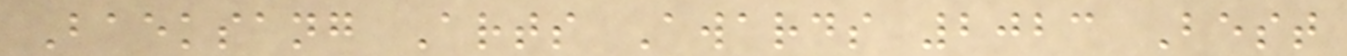Baeksang Arts Awards 2023 Best
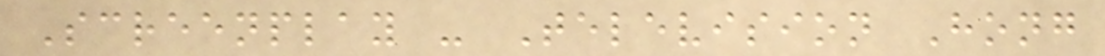Screenplay - Television Hong
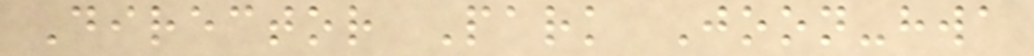Director Park Joon-hwa
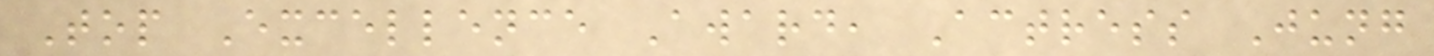Top Excellence Award, Actress Jung
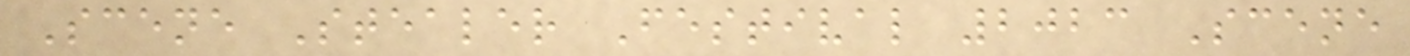Scene Stealer Festival 2023 Scene
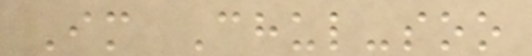Im Chul-soo
